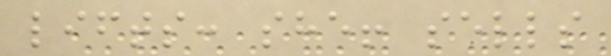lifts: she! sells
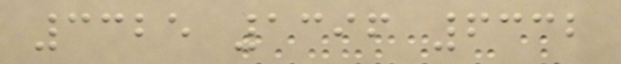3325 1396 6332
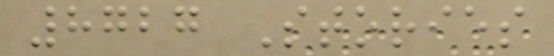8727 Stories
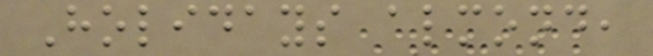Holidays almond,
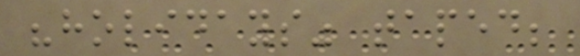"holidays" taped;
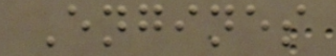Engines
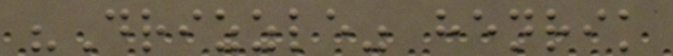"Drizzle" henrik
